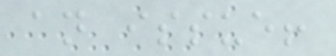an issue!
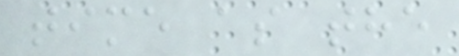time as the
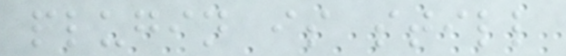plugin is still
